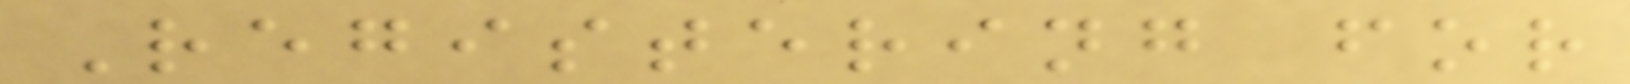Registering for
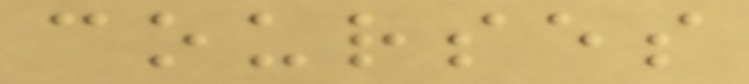courses
